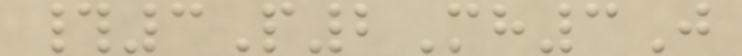#3P2Mh3J
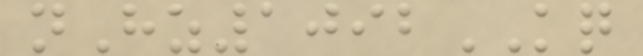nHz1092KQ
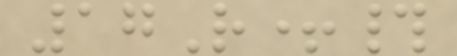17R+#
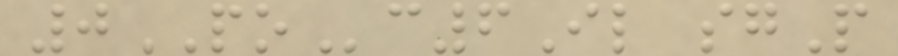0POc6Il sgP
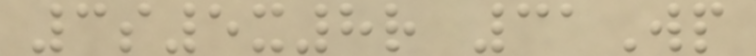3s5x8r 31Wp
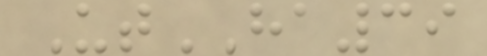UtHA39
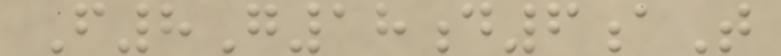F8G18d6aT
